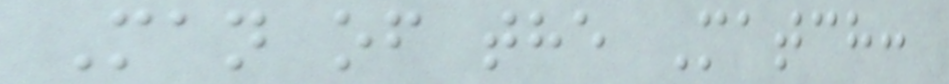Man of the Match:
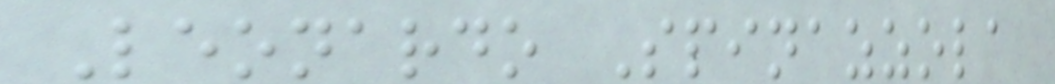Leonardo Spinazzola
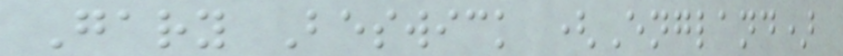Gary Beswick (England)
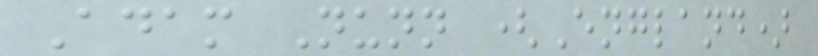Adam Nunn (England)
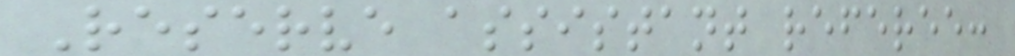Reserve assistant referee:
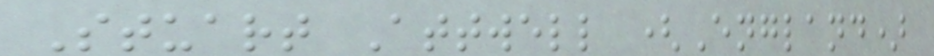Stuart Attwell (England)
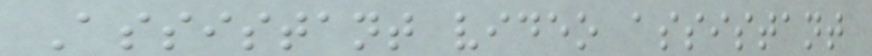Assistant video assistant
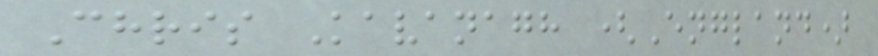Chris Kavanagh (England)
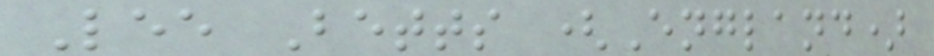Lee Betts (England)
